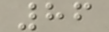86
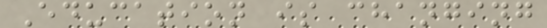Education is changing
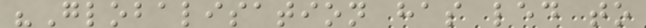"Globalisation has led to
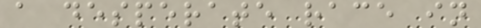a desperate race in
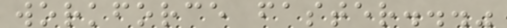workforce faster..."
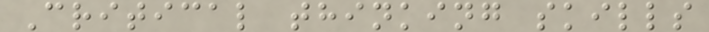Critical thinking skills
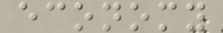economy
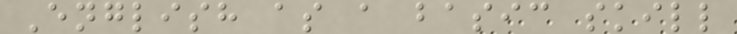English as a basic skill
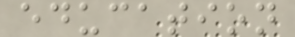education
